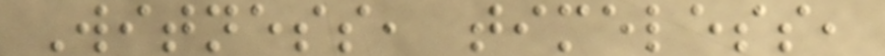Witness, timeless,
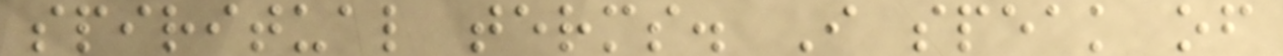spiritual terms. I speak of
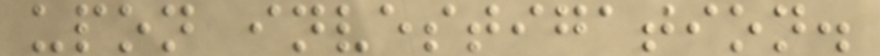upon investigation.
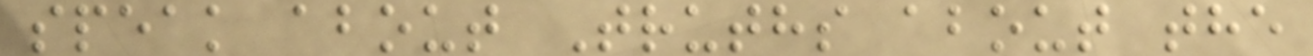speak about Truths about the
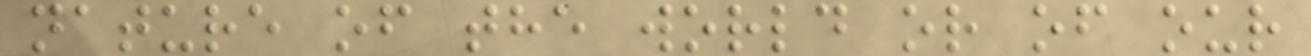nature of the world or of our
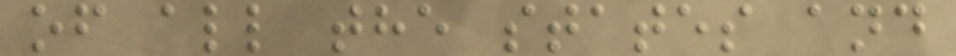of all the states and
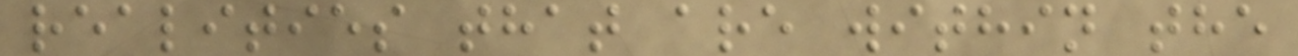realities that are within the
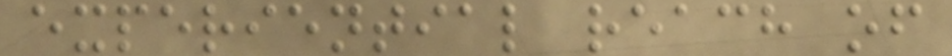experiential reach of
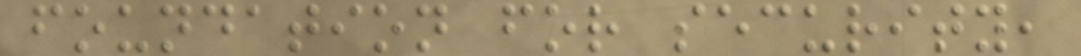foundation for security,
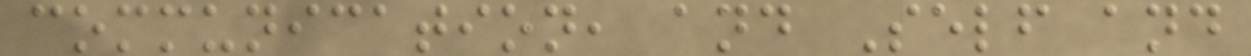communication, and Self and
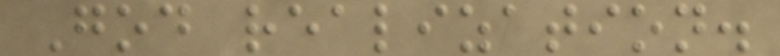God realization.
